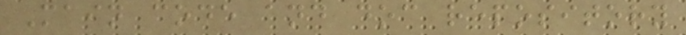Main code and doc repository
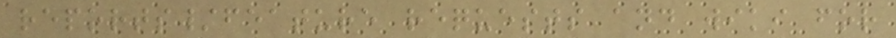reports/feature requests and wiki for
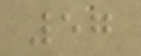57
